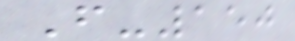F-150
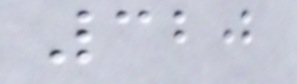320
